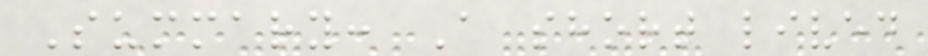Summary: A short lived
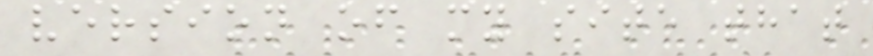version of my site that
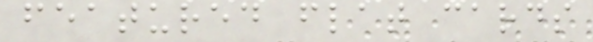featured flat cards
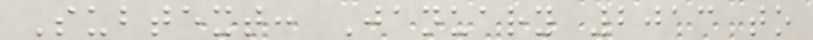Subtext: January 2013 to
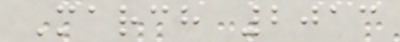March 2013
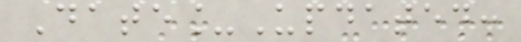Date_Updated:
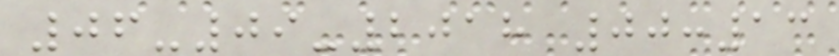06-09-2018 00:13
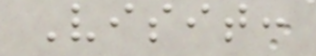Visit:
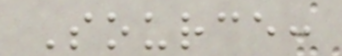Source:
